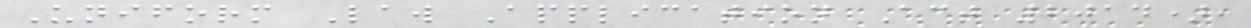Uniform Law Application Act 2014),
